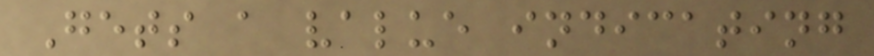Gets a value indicating
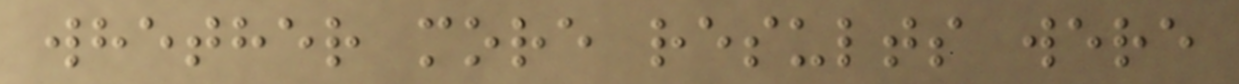whether more results were
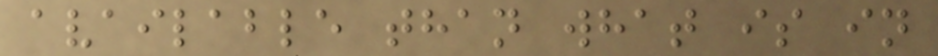available than what is in
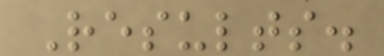Results.
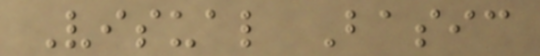Visual Basic
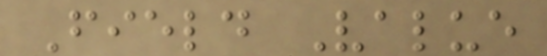Field Value
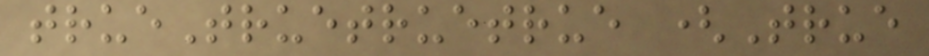trueTruetruetrue (True
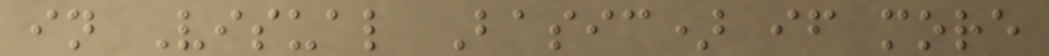in Visual Basic) if more
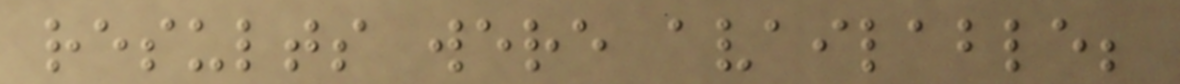results were available;
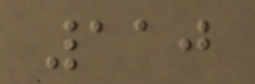110
